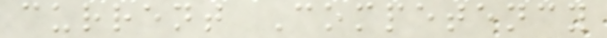current Competency
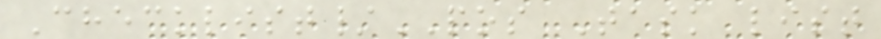Checklist/POS Task list
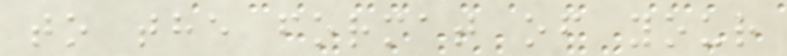to the format of your
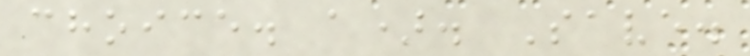choice. a). Save.
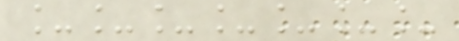_______
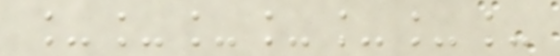_______
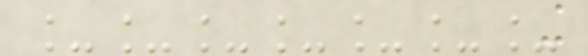_______
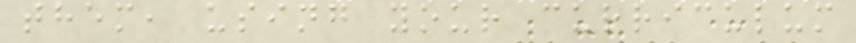them, using your curriculum
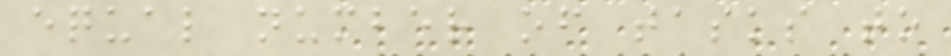equal number of tasks to
